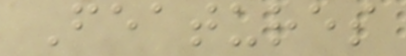Features
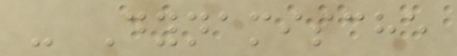- Dynamische
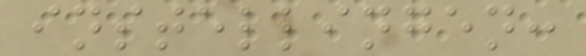instellingen:
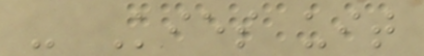- Kies uit
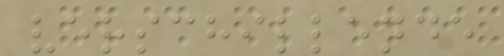verschillende
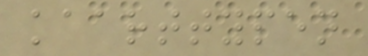kaarttypen
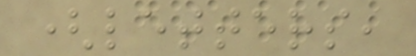(letters,
